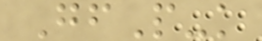GfP-k
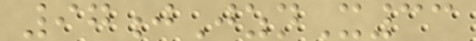97jJznX33
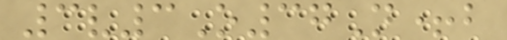3v3O37N+b
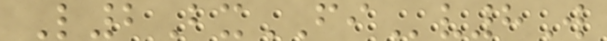L2BxFIv8W
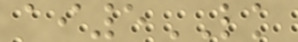ai5LK
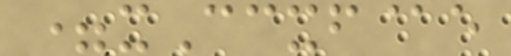=xCcxf@e
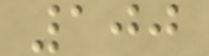100
